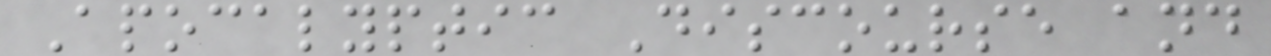Apocalyptic Discourse and
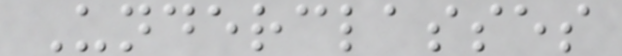Underclasses
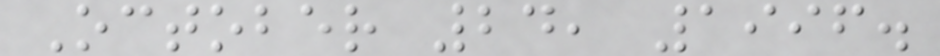October 24, 1996.
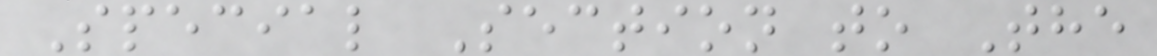Special Section to The
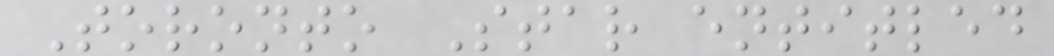Toronto Star entitled
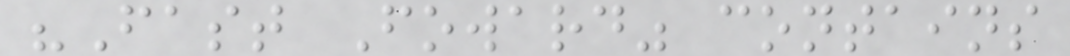"Fast Foward" contains
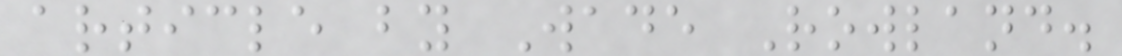article by Wade Rowland.
